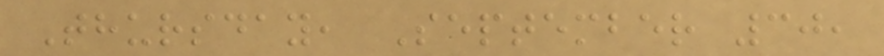Thursday, September 30,
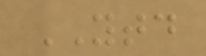YTD
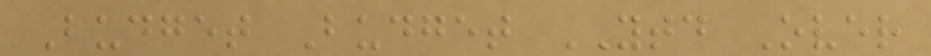Budget Budget YTD Over
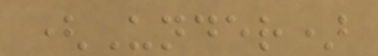(Under)
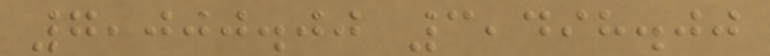7,000.00 3,498.00
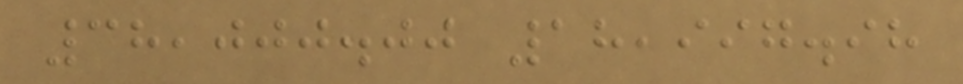38,000.00 18,997.98
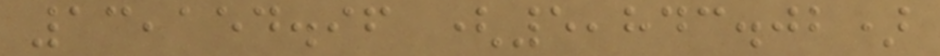13,154.96 (5,843.02)
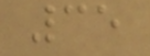35
